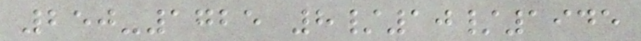250-1725 8/10/1945
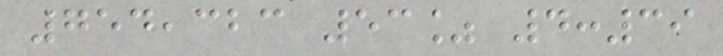754,323 53% 4:39
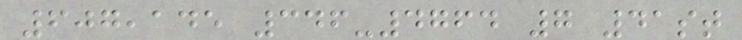607,145 346-4764 7 41st
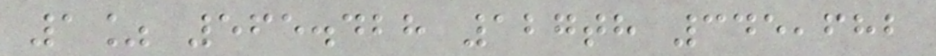1% 565.428 127th 345,682
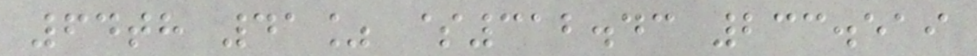64th 41% $312.43 233.519
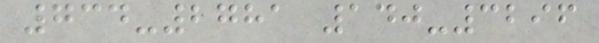734-2781 140-3296
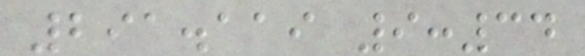291.119 9:34
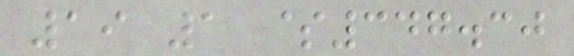19 1 $347.30
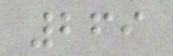269
